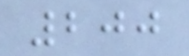200
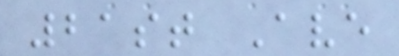21st Ave
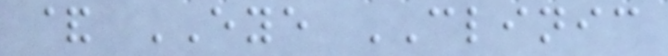& EYE CLINIC
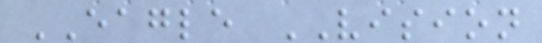EAGLE VISION
